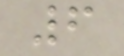6
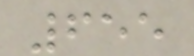655
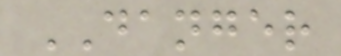DANGER
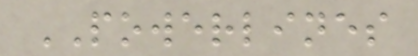POWERLINES
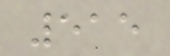515
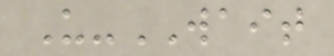U-WAIT
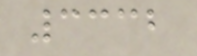3332
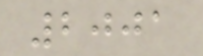2001
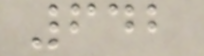642
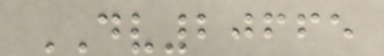DV20665
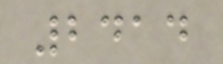2414
